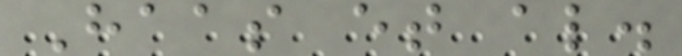Haas et al.
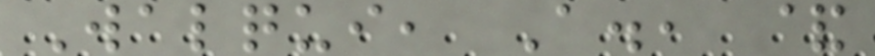Walqui, A., &
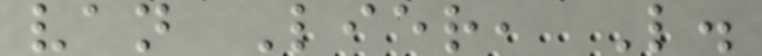van Lier, L.
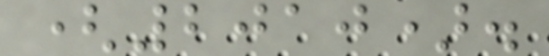(2010).
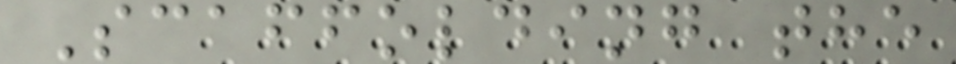Scaffolding the
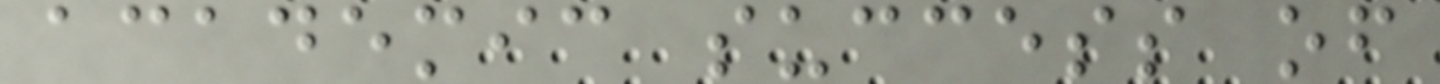academic success of
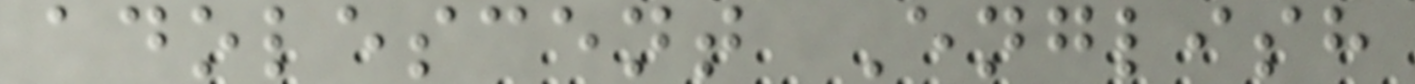adolescent English
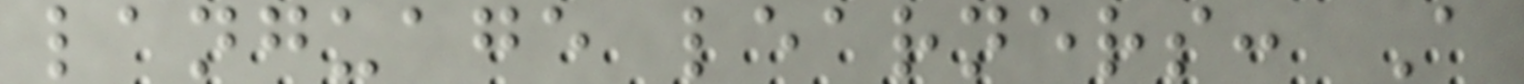language learners: A
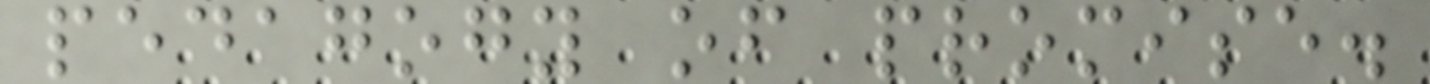pedagogy of promise.
